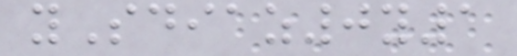ySdiaz0y1
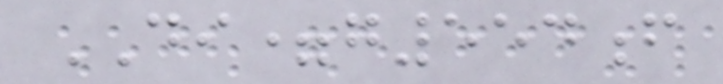DI=g554f
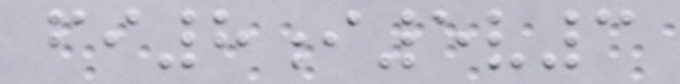fi8i5v3
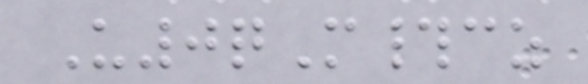U0qM#cz
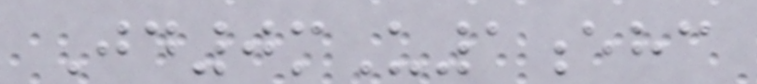Jd0mU1ehc
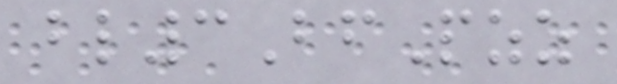bl3BfPzz
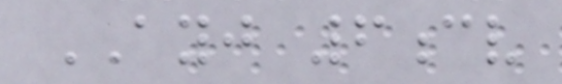AYJ 6cv
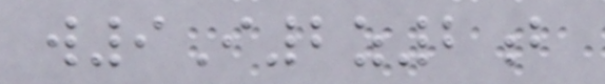w9I2z2b
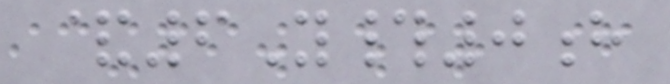&6Y#0h
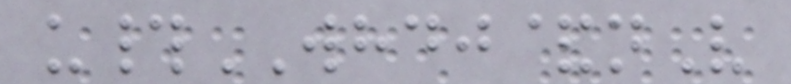u#WHDJ&nV
